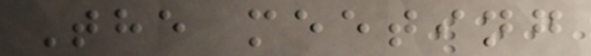The meeting
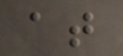at
